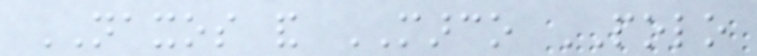NAXOS and MARCO POLO
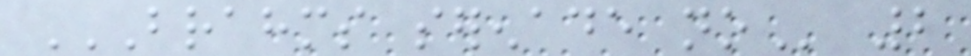BRAHMS SERENADE NO 2
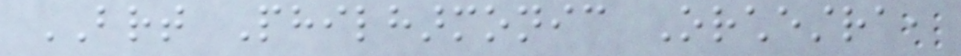BRT Philharmonic Orchestra,
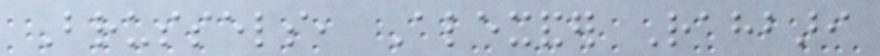Brussels, Alexander Rahbari
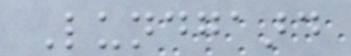Lundgaard
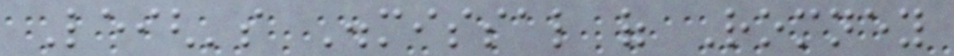Leigh's Dismissal of Romney
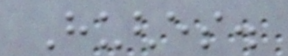Hughes.
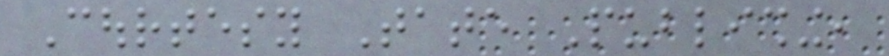Courtesy Tate Publishing,
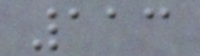113
